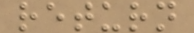return
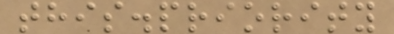this.priority
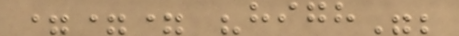=== "high";
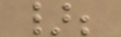};
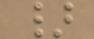}
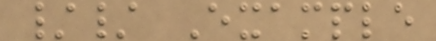// Example
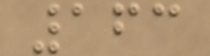163
